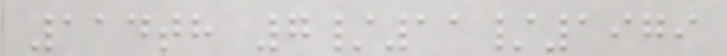114th 7/11/1979
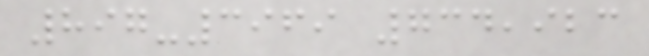897-3969 734,923
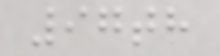97th
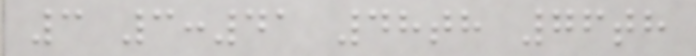3 3:41 48th 76th
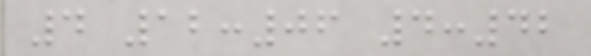4 12:06 4:42
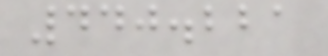440.221
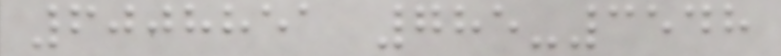6008851 785-3548
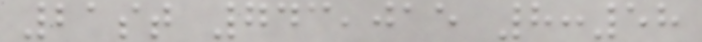21st 743,015 8:58
